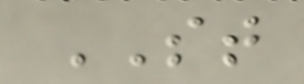ST
